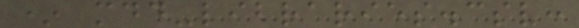* mdd-libraries.csv:
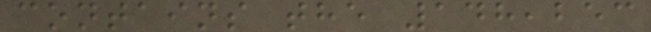contains the 148,253
